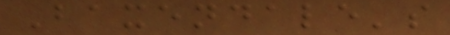Baxendale's
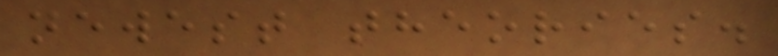newest theories.
